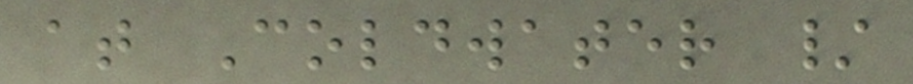at Coldwater /
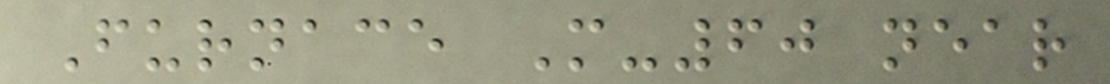Furnace M-60 near
